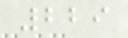229
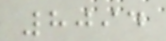8094
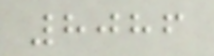8086
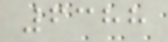6388
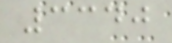3340
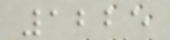1225
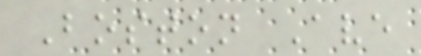Boston Ave
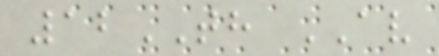12TH AV
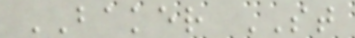BAKER ST
